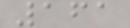161
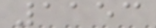1153
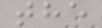the
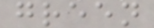green
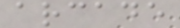arcade
